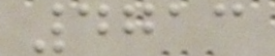4713
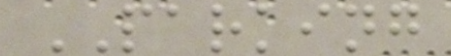PARKING
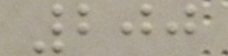200
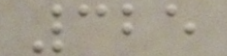325
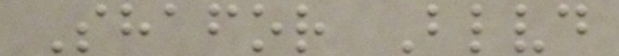Shafor Blvd
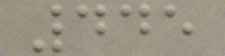445
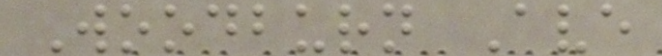Woodburn Ave
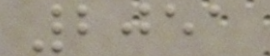2051
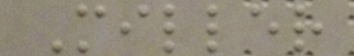Miller
